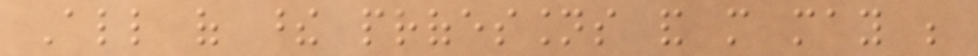All of these professions and more may be
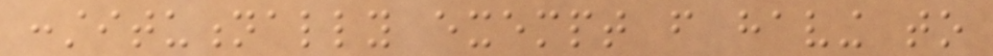constitutionally exempt from having to
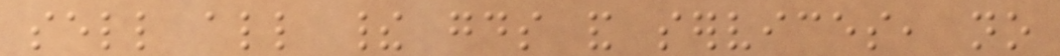sell all their goods and services, no
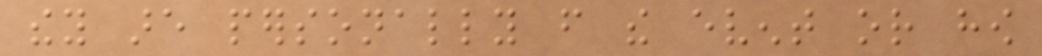they are personally from the event or how
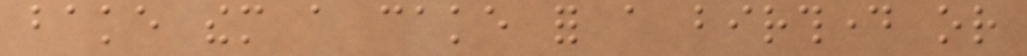bake them a cake for a birthday or
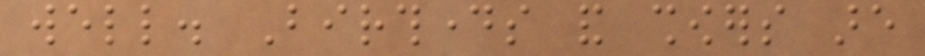well. Birthdays and showers are
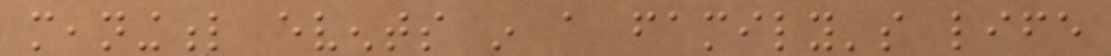meaningful events in a family's life
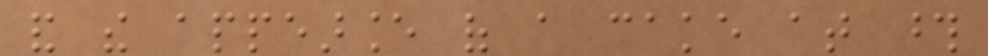and the appearance of a cake at those
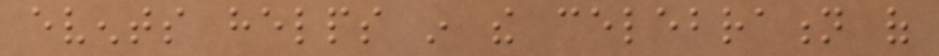events helps in the celebration of
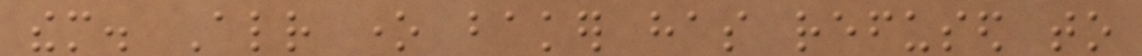them. Already one baker has refused to
